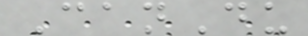CanDu
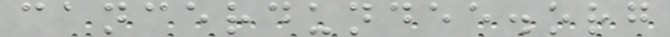cancerdundee.org
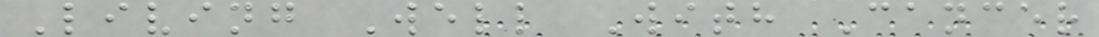Living Well With Cancer
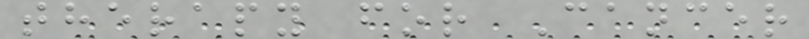therapy for Cancer
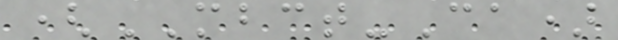(MBCT-Ca)
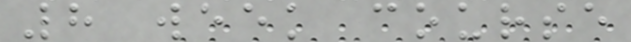8 week course
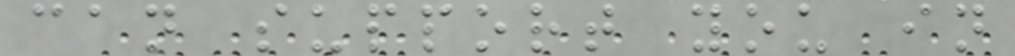can support you in
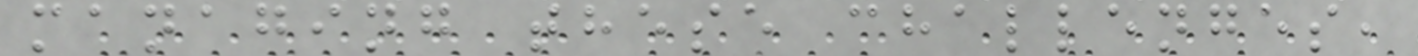managing these challenges,
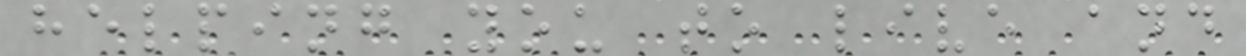helping you to live and
